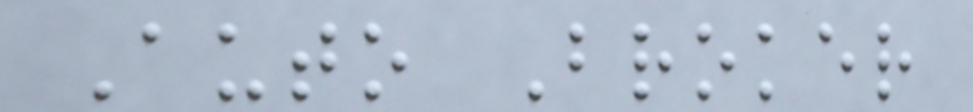Auto Broker
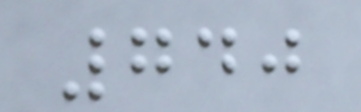740
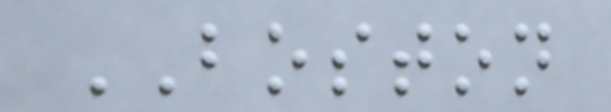BOSTON
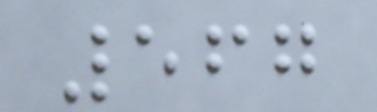567
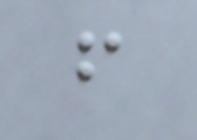f
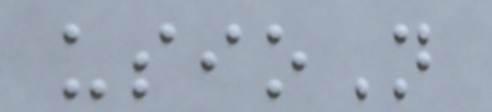usioN
